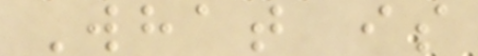What is
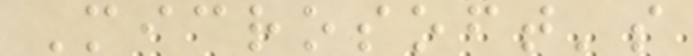Microsoft's
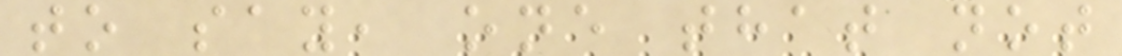to say, one that not
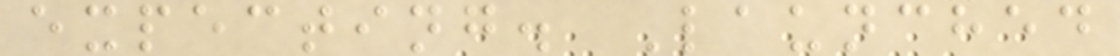expecting. Launched
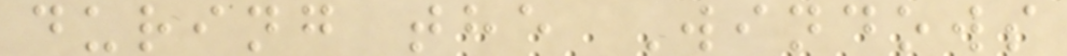during the Windows
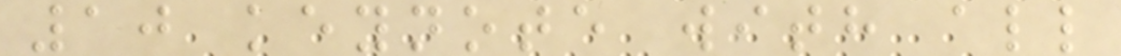10 keynote with all
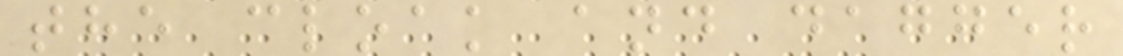the cloak and dagger
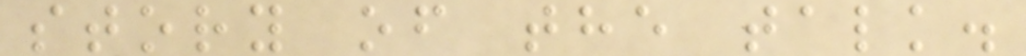story of the talk.
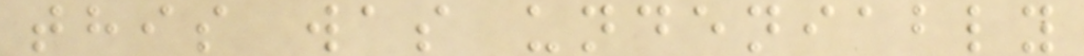this was undeniably
